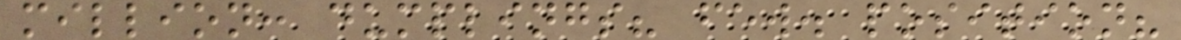million: dumplings? few. position?
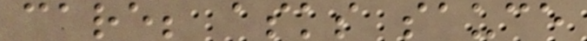care; asks sauce
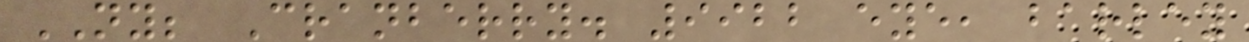NY; Cranberry. 9922 eye, barley
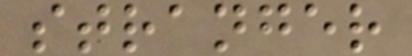stranger
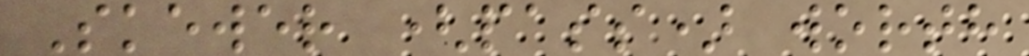Skewer (pass) worth
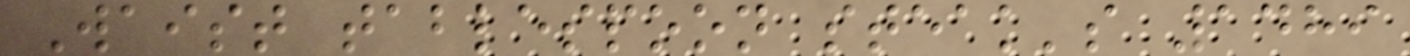Waist tablespoon steak's 1489
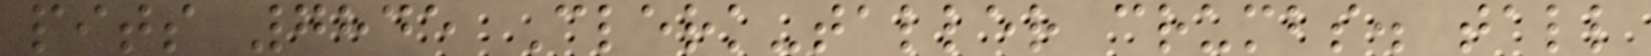pits 7845 Clerk-taller crumbs. tall
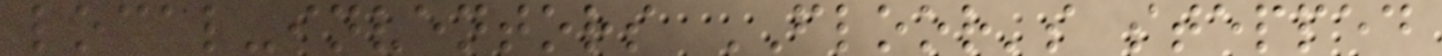local-inventors FLOOR's stepped
